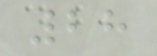28
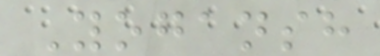Yogansh
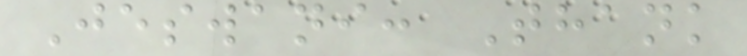Jeswani: Thank
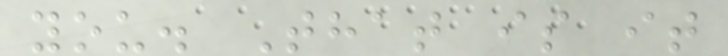you. That is it
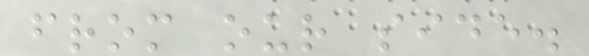from our side.
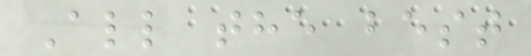All the best
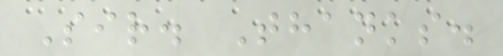Sir. Thanks.
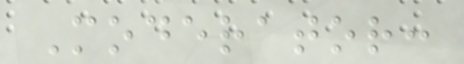Moderator:
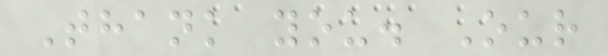Thank you. Our
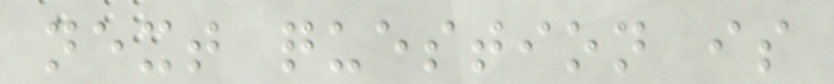next question is
